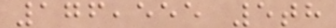176,555 5th
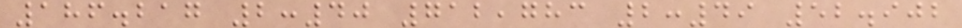186.217 2:40 712,783 2:49 52.902
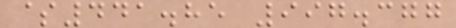$441.85 997.377
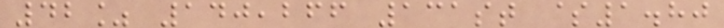42% 140,266 131st $1.80
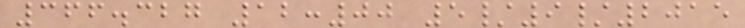366.327 12:00 5/9/2015
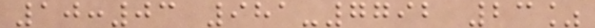10:03 981-7792 23%
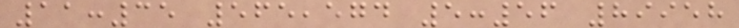11:35 565,574 5:56 89958
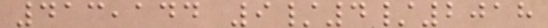413,144 9/4/2018
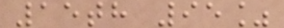15th 95%
